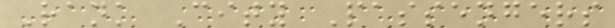Rank City Passengers
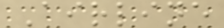Airline
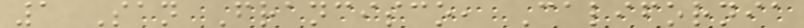1 San Francisco, California
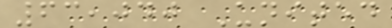63,040 United
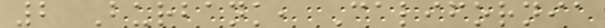2 Burbank, California
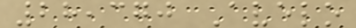28,370 Avelo
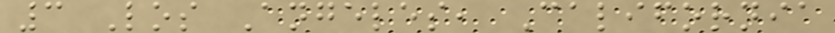3 Los Angeles, California
